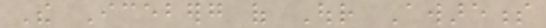The Iceberg of Our Awareness
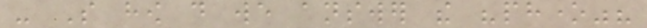- So how do we answer the "phone"?
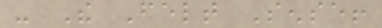- The Felt Sense!
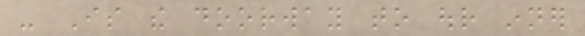- Is the doorway to our inner
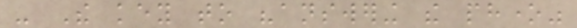- The key to "answering the phone"
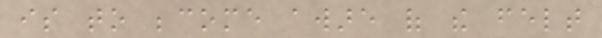is to become aware of the felt
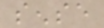sense
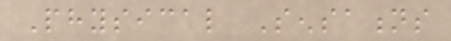Physical Sensations
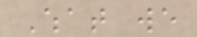What we
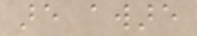are aware
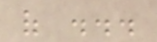of ...
